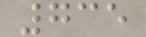735
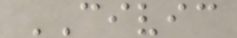CIVIC
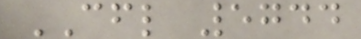CFL 5744
